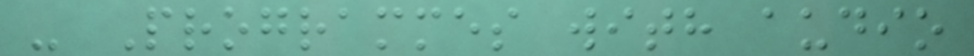- Programmes with audio
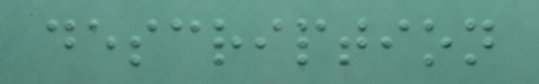description
